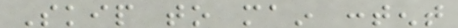Skip to main content
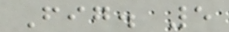Fig. 5
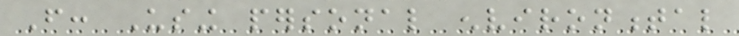From: Using personal environmental
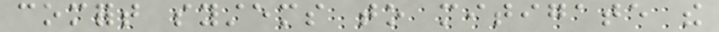comfort systems to mitigate the
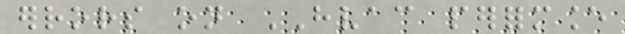errors on HVAC performance
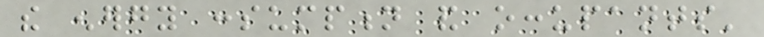the energy consumption and occupants'
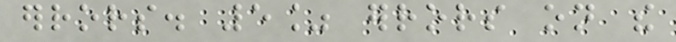errors. 5% errors on the
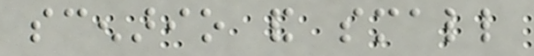scenario and small
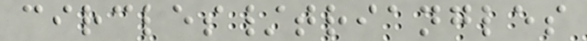circles/triangles
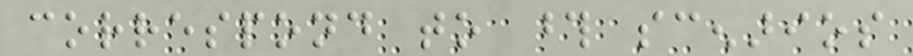correspond to those scenarios
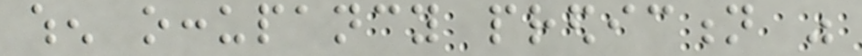when occupancy prediction was
